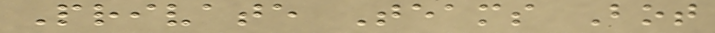Private Teams Bot
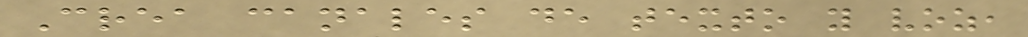Crea canales de texto y voz,
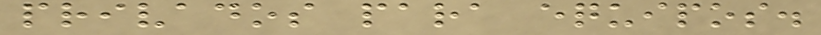privados para equipos.
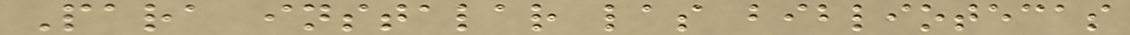Para instalar las bibliotecas
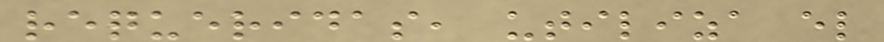requeridas, utiliza el
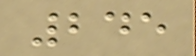245
